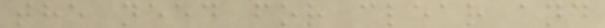the need for clear and
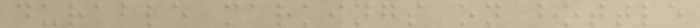durable markings on bottle
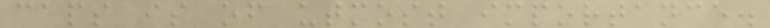caps is of utmost importance.
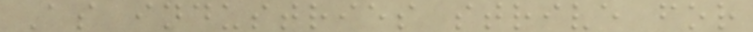As industries strive for
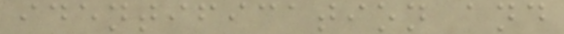identification and
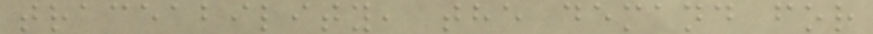traceability, the demand for
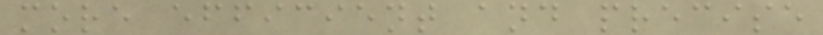more efficient and precise
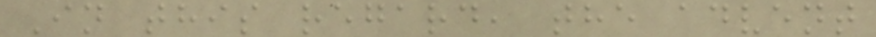In this regard, the advent
